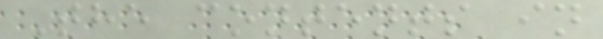The contents in
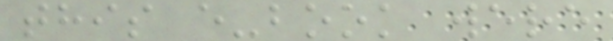this e-book were
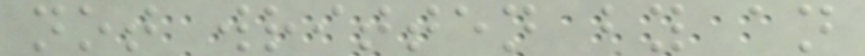not written by an
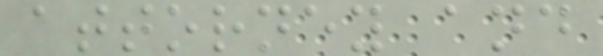attorney and
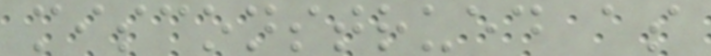misconstrued as
